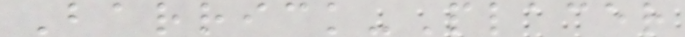Barrick-Placer
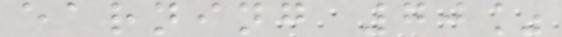earning 70%
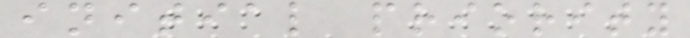initial priority
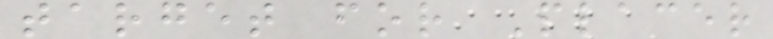target for Placer
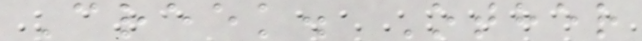Creek. Other
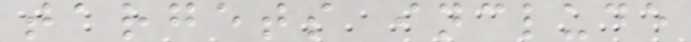targets include
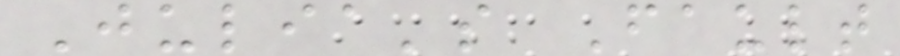Julia's Fault
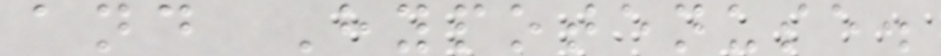and Hypotenuse.
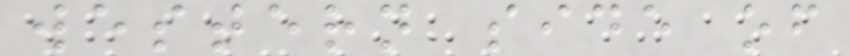western side of
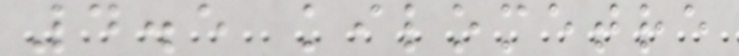4.5 kilometre
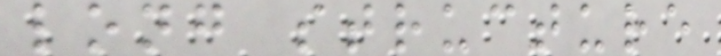long structure
